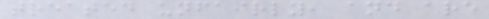treated unfairly, and are
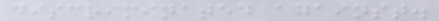discriminated against.
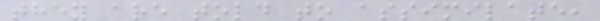they are told to assimilate,
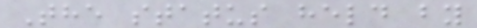The status held by
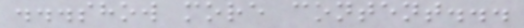...show more content...
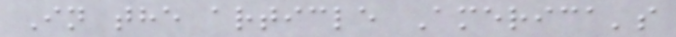In the article America's
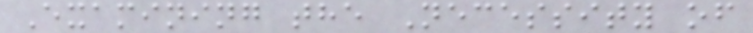Examining the Necessity of
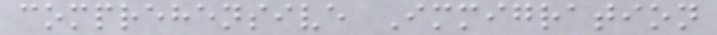comprehensive Immigration
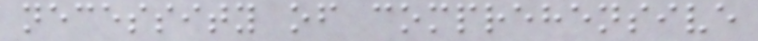necessity of comprehensive
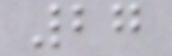27
